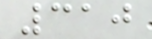310
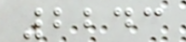2243
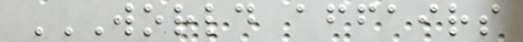WORLD AFFAIRS
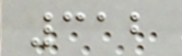312
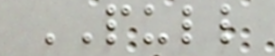PULL
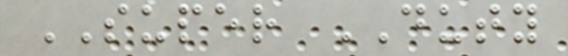SUPER DUTY
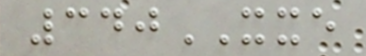340XXE
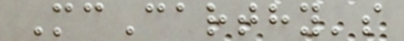McCarthy's
